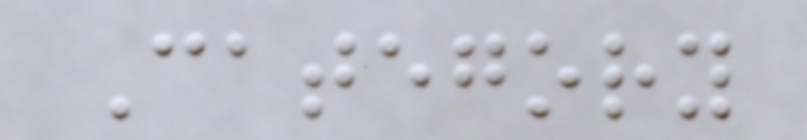Category
